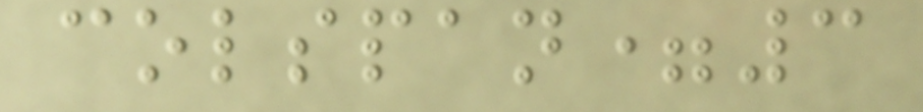colspan=3
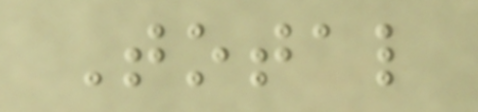Total
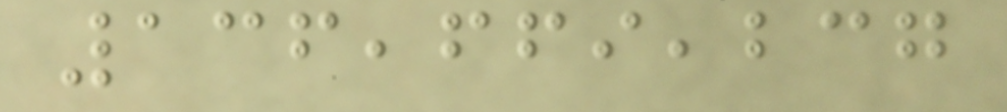136,669,237
